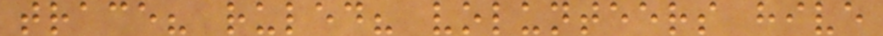trace? ruled? volunteers hive
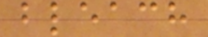bleach
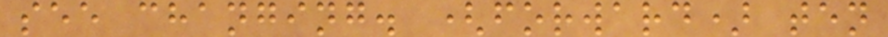see changing. (forward) ten
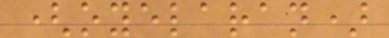(oyelaran)
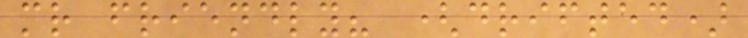mr friendly? (drifted)
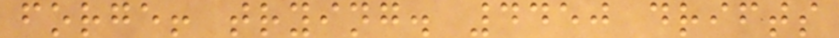forge! trying. 4450 drifts
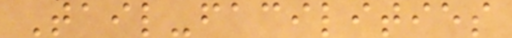Tail-facilities
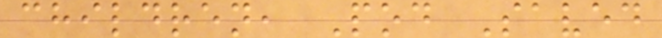children, Pod Saved
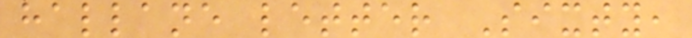hallane letter Sixty,
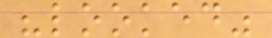"looked"
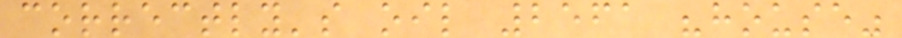correctly's oil 2561 "house"
